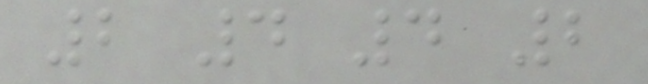2 4 4 2
